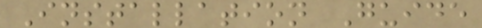Installation Guide
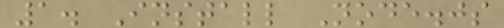1. Install Node.js
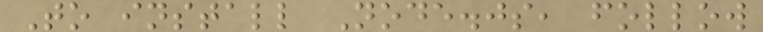To install Node.js, follow
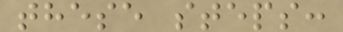these steps:
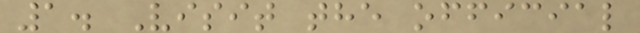1. Visit the official
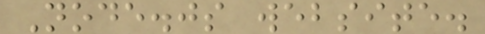Node.js website.
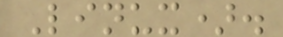Linux).
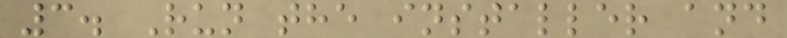3. Run the installer and
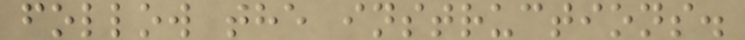follow the instructions.
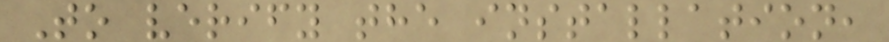To verify the installation,
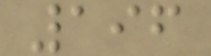196
